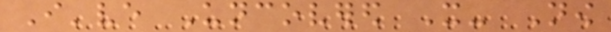I've Uncovered It- Now
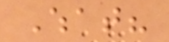What?
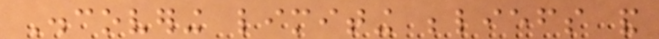Discovering limiting beliefs and
